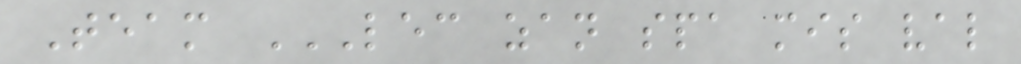Team LEC ZAN SPA MIS VAL
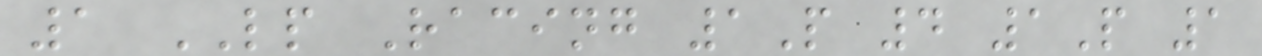1 LP Racing 1P 4 1P 1
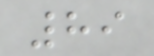89
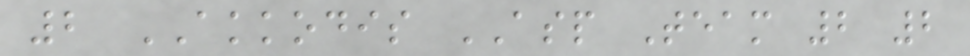2 AKKODIS ASP Team 2 2
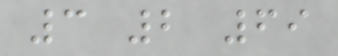3 2 69
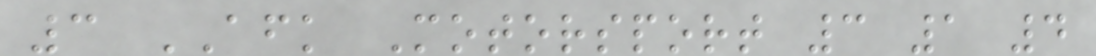3 AFK Motorsport 3 1 4
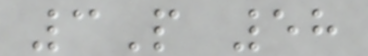3P 58
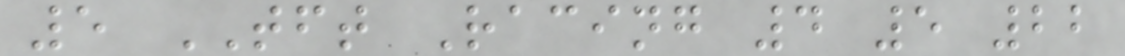5 TFT Racing 4 5 22
